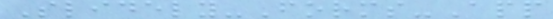Slidely-Forms-App
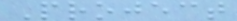Project
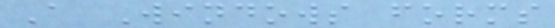A Windows forms
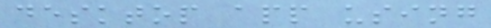desktop app using
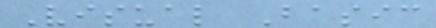Visual Basic
